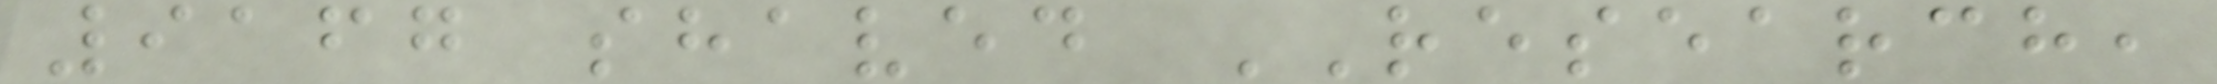9167 shaved RESEARCH,
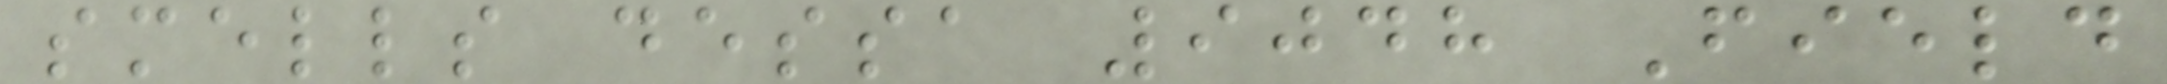smells dessa 9048 Field
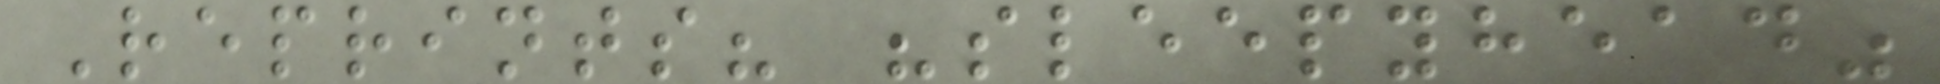Reprints? "sleepyhead"
